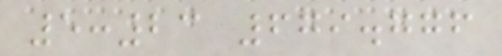5:23 679.776
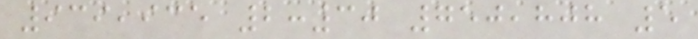939,935 2:30 750,808 5
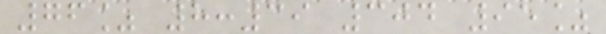76% 8:39 304 95%
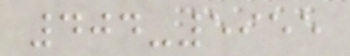404-5955
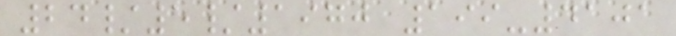24/5/1970 199-4101
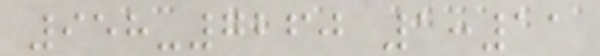958-7260 1:11
